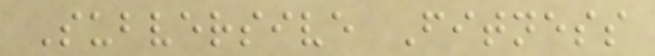Subversive Fitness
